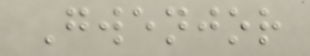Gwenjor
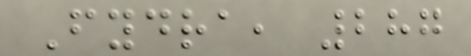Fydra, 287
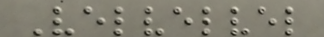Velvelvel
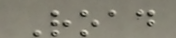Road
